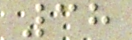38
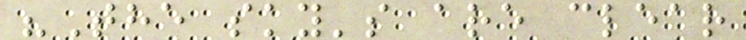"The sky's are clear
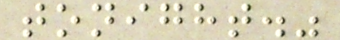tonight."
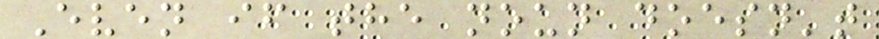Even if the noun doesn't
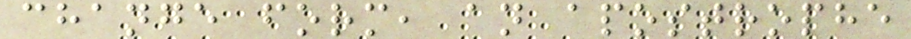change form, an apostrophe
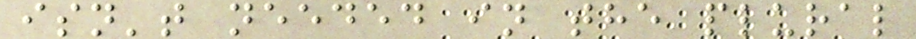isn't needed in the plural
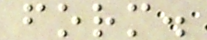form.
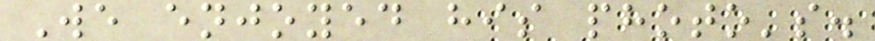We enjoyed his photo's.
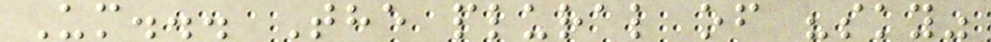Um... The plural of "sky"
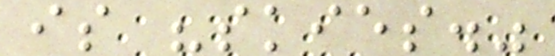is "skies."
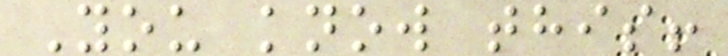You know this!
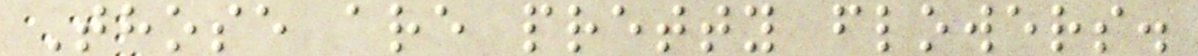Those are pretty flowers.
